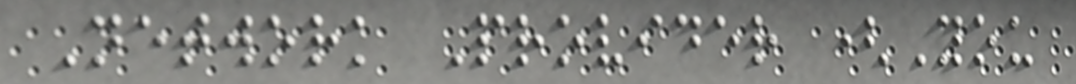Network Provider (You
